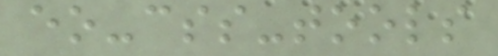eo-css-tools
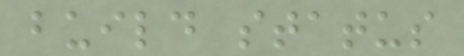build status
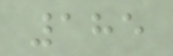185
